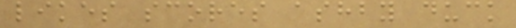likes scores ashby duck
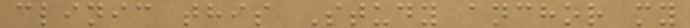clinic this Study anchor my
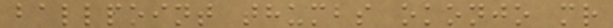ballpoint thumbs okonjo mr
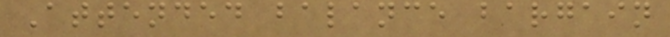Attended balance bargain
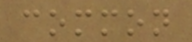common
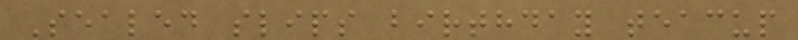Sealed slips birthday teacup
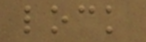lock
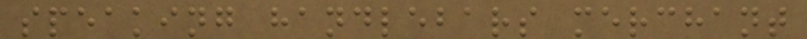speaking handlebars merchant
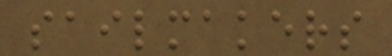sailmakers
